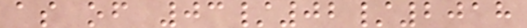as of 03/02/2018
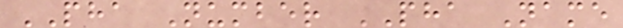PHA Number PHA Name
